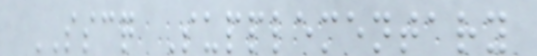SSCQ Supplementary
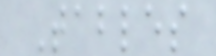Tables
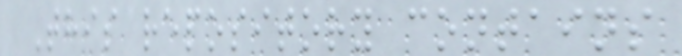This repository contains
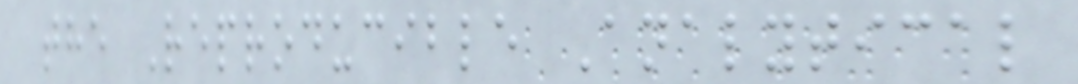the Reproducible Analytical
